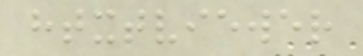htxtviewer
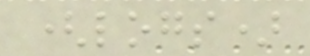(logs)
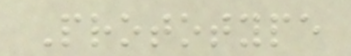Prototype
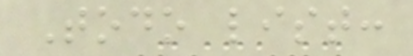Todo list:
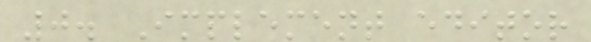0. Implement editor
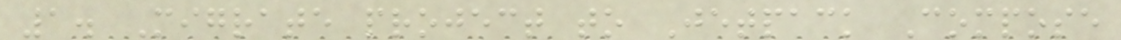1. Migrate project to Jetpack Compose
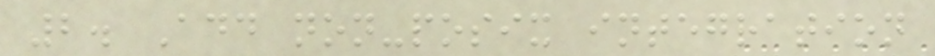2. Add non-posix integration
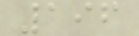196
